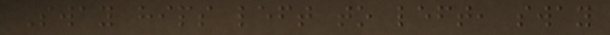Sway hips left to left, sway
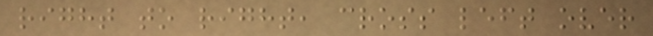right to right, cross left over
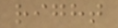right
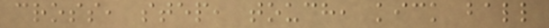cross, step, touch, kick ball
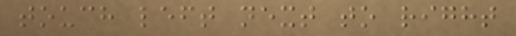touch left next to right
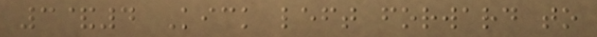3&4 Kick left forward to
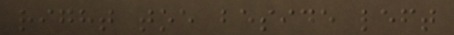right toe beside left
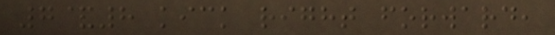7&8 kick right forward,
